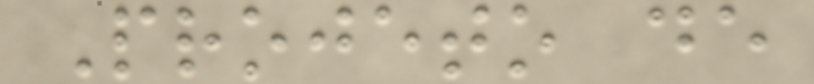Projeto de
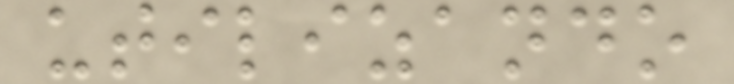utilizando
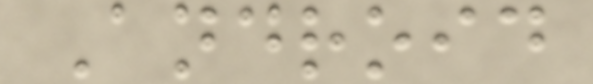Android
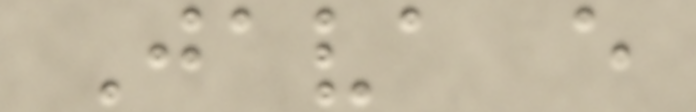Java e
